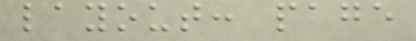layout: page
